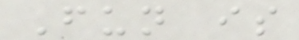Fun is
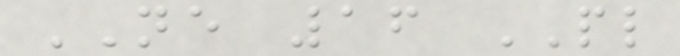NE 16 PL
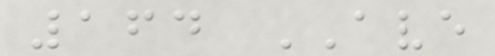164 AVE
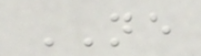NE
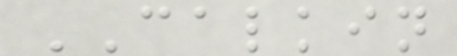CALKIN
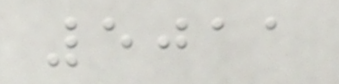5011
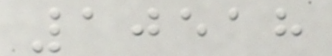10518
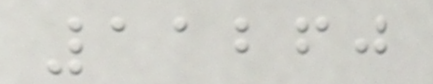11260
